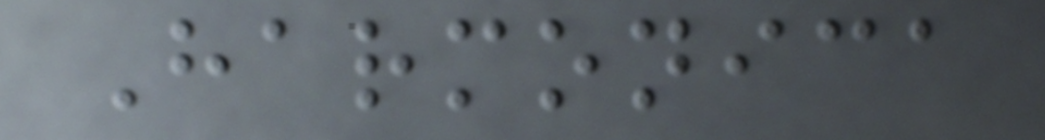Harmonica
